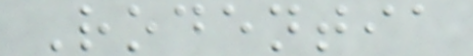Rodentia
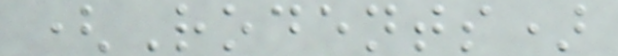(Rodents)
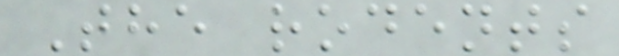The rodents
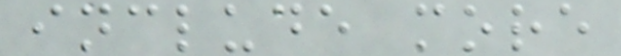include more
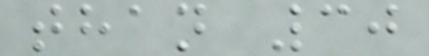than 30
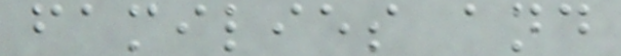families and
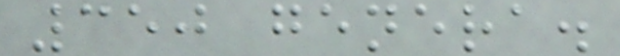350 genera.
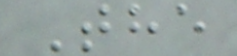The
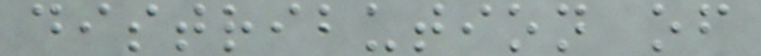distribution of
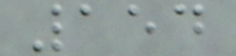154
